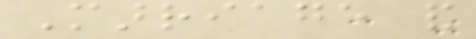Marriage and
